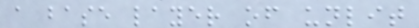a base layer of unlit
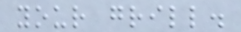your grill.
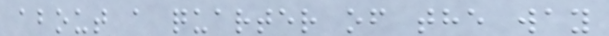about a quarter of the way
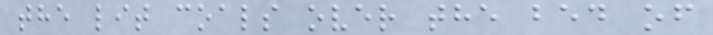the lit coals over the bed of
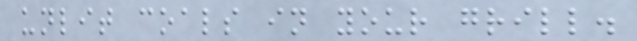unlit coals in your grill.
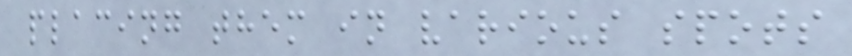placing them in various spots
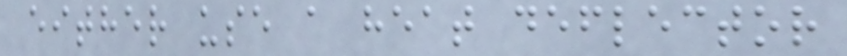either use a heat deflector
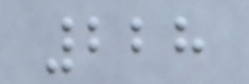228
